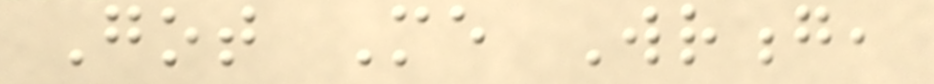Got Me Wrong,
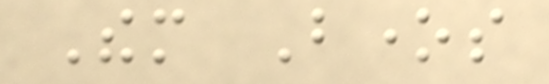Them Bones
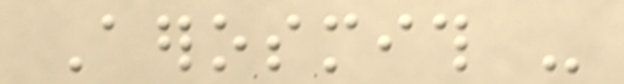Aerosmith -
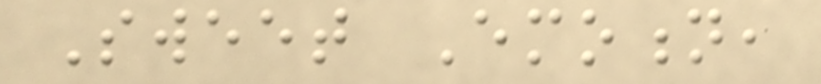Sweet Emotion,
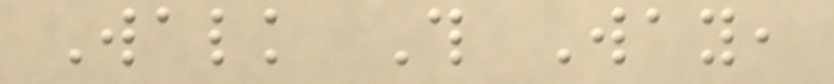Walk This Way,
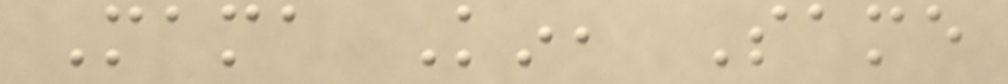Mama Kin, Same
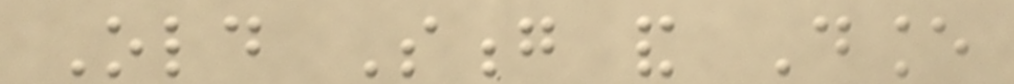Old Song and Dance
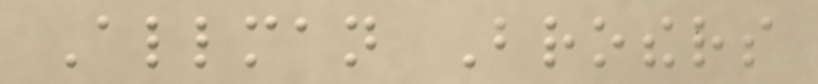Allman Brothers
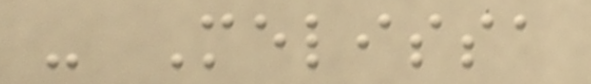- Melissa
